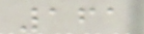161
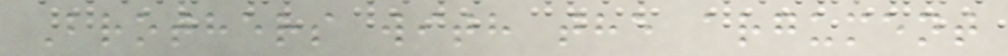Brothers with the argument
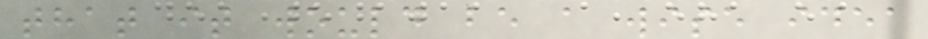that it would be a wise idea
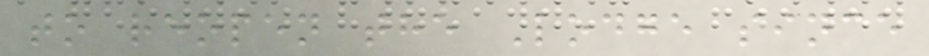to reopen the Lodge since
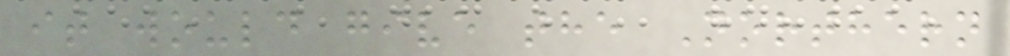it would give the Northern
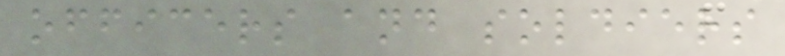officers and soldiers
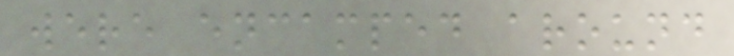were encamped around
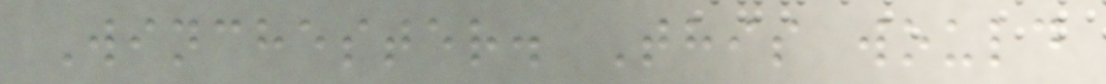Winchester. This would
